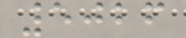5026
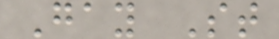Gay St
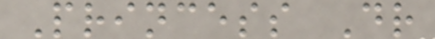Princess Dr
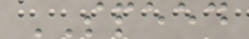SPEED
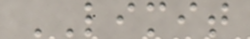LIMIT
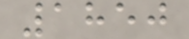1850
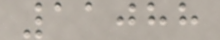11088
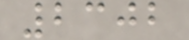2302
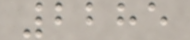2285
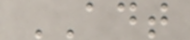ADT
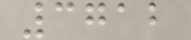3712
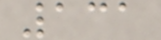131
